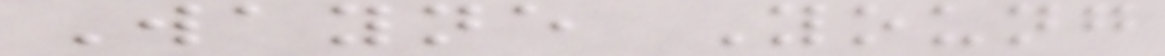Wayne Young
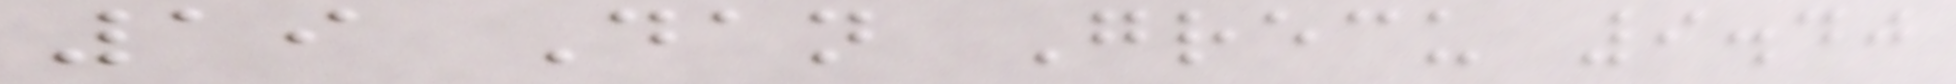19 Dan Grecu 9.40
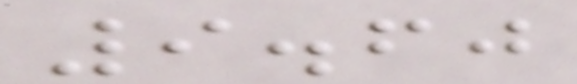9.60
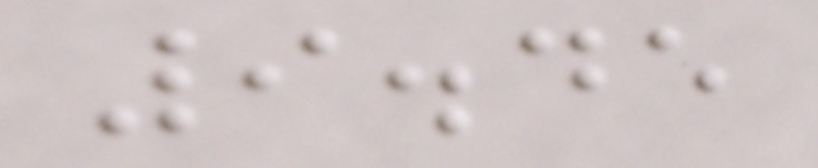9.45
